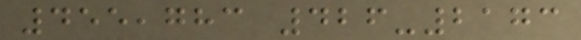455,783 426-2173
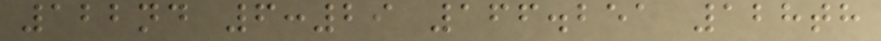122nd 6:29 166.251 128th
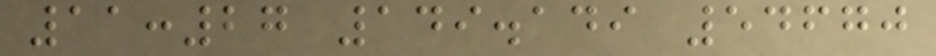11:27 149.149 54670
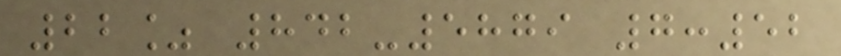22% 842-5879 7:52
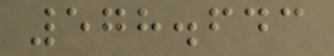578.643
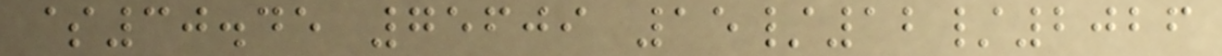$30.45 75609 15/12/2026
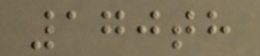170th
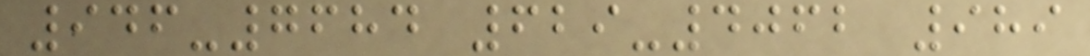946-7684 629-4062 989
